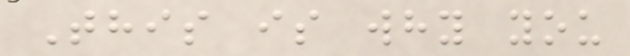This is why you
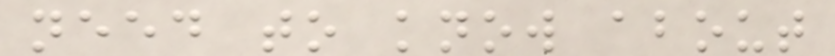need to know about
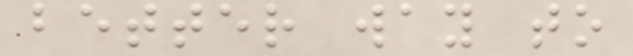better way to
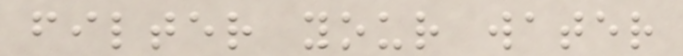filter your water
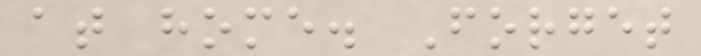at home. Forget
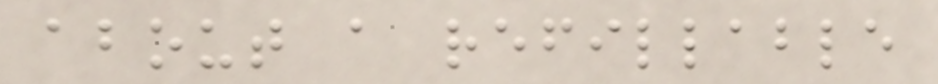about a refillable
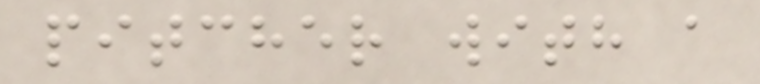pitcher with a
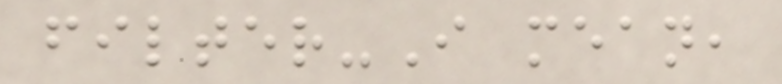filter-I mean,
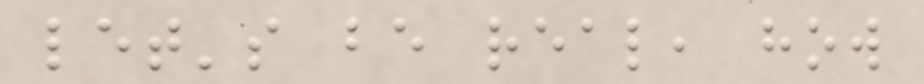let's be real, how
